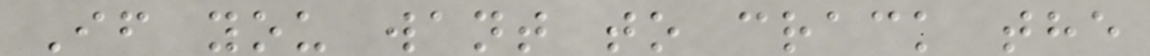If you want to crack the
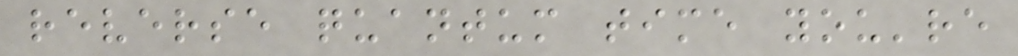reverse quantum time you're
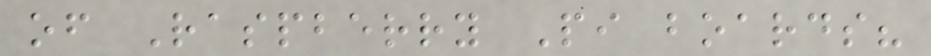of Raspberry Pi boards?
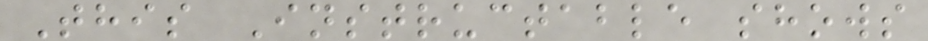This Instructable shows
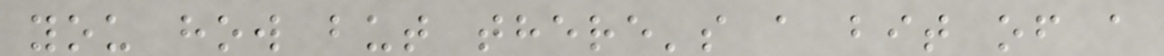you how but there's a bit of a
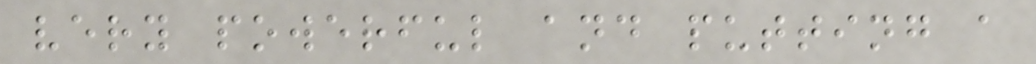very powerful and putting a
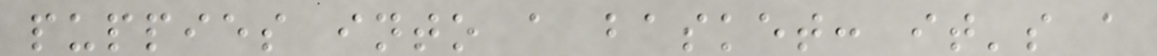puppies into a basket: it's a
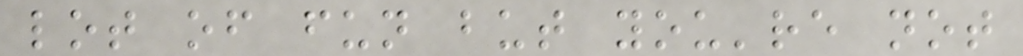lot of fun but you're not
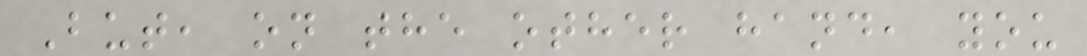But, on the other hand, you
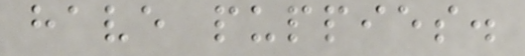have puppies.
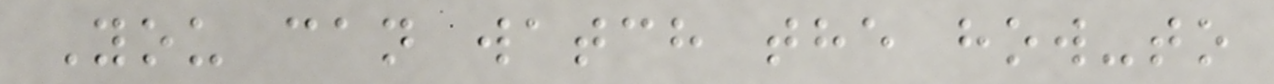You can watch the how-to
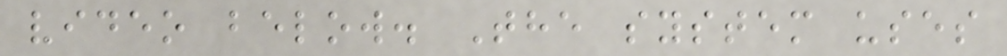video below. The system uses
